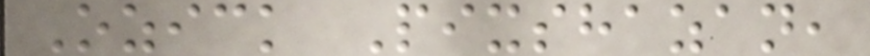Ozick Pixshazan,
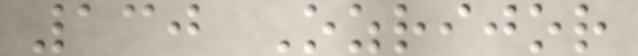130 Ozrijor
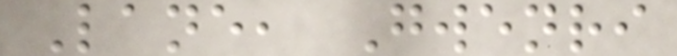Lane, Gwenri
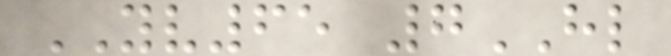YV65 7HL
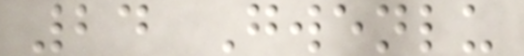24 Gwenlu
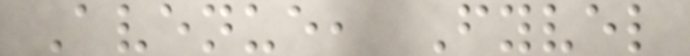Avenue, Fyvel
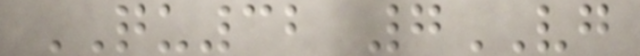QU32 7VG
